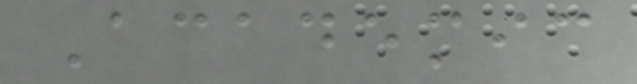Academic
